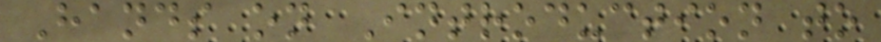Hands on Introduction to
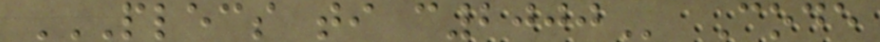PLECS TI C2000 Code
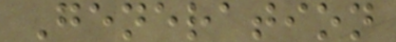Generation
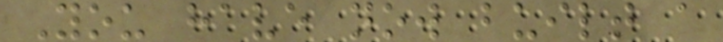You have now built a
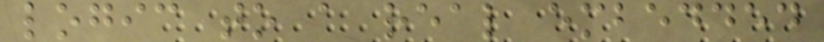logic to a real embedded
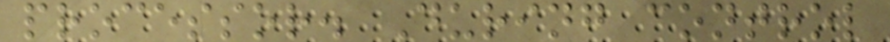processor. During control
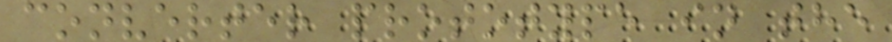converter prototype in the
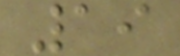19
